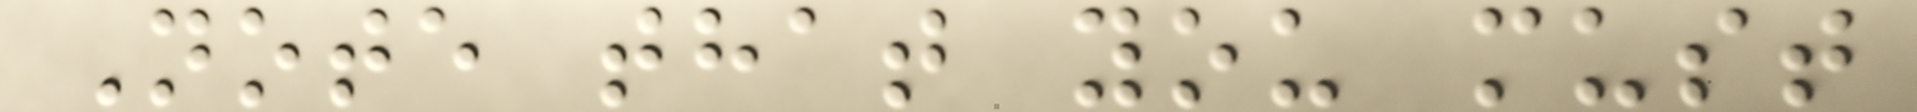Note that you must
